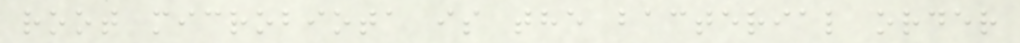root microbiota is the bacterial order
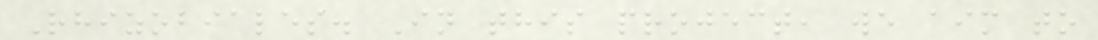Rhizobiales. In this project, we aim to
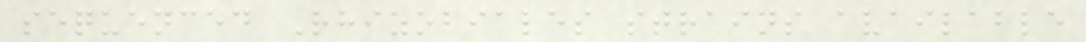sequenced Rhizobiales strains available
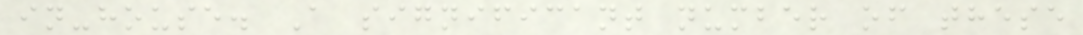in-house. A significant number of these
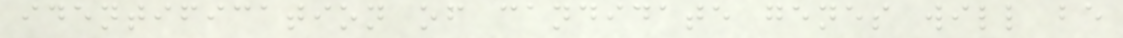identification of candidate genes will be
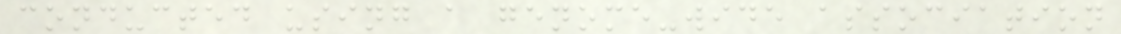conducted using a genome-wide association
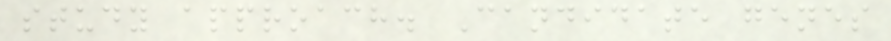study approach. Candidate genes
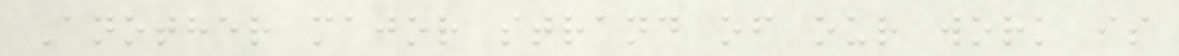Another major strand of our work is
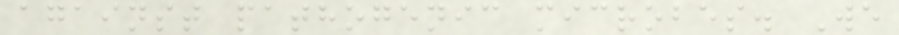against pathogenic microbes. We
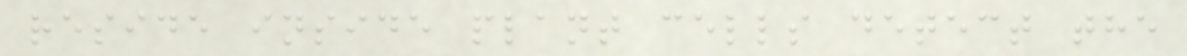reside inside plant cells detect the
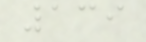139
